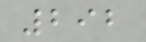292
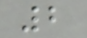2
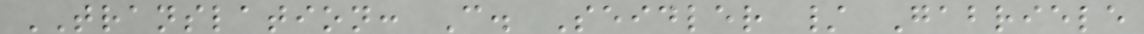TRANSLATION: C. Seidler / Gabriele
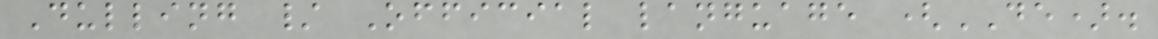Dulling / Official language (DE).
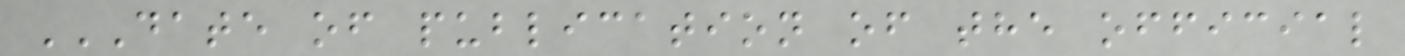DATE OF PUBLICATION OF THE OFFICIAL
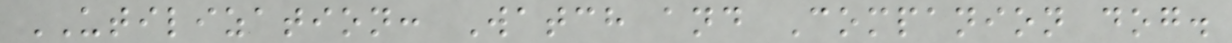UTILIZATION: Watch and Companion dog.
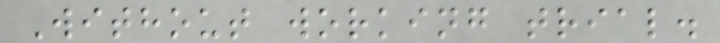Without working trial.
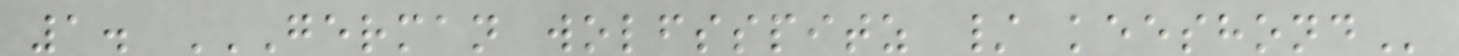1. GERMAN WOLFSSPITZ / KEESHOND
